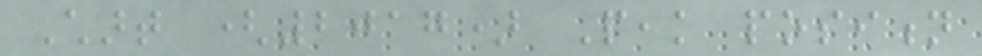Chart (2017) Peak position
